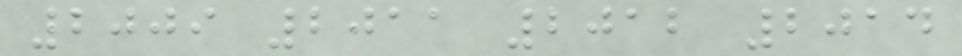2009 2011 2012 2014
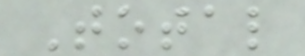Total
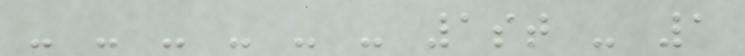- - - - - - 1st - 1
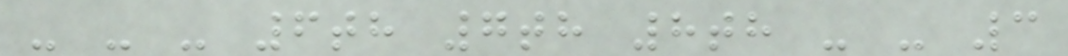- - - 6th 7th 8th - - 3
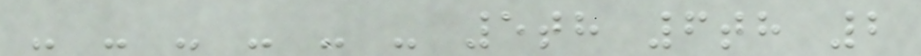- - - - - - 5th 6th 2
